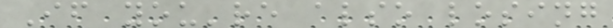If you're also losing
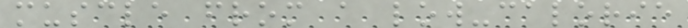muscle from a low-calorie
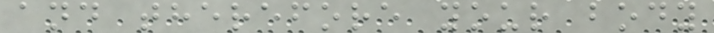and therefore your body
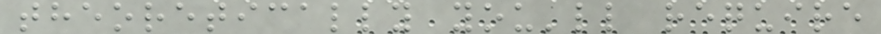theoretically you'll require
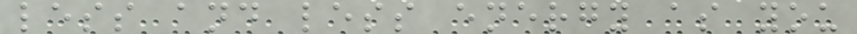less and less energy as you
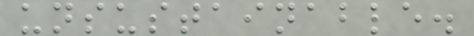unsustainable.
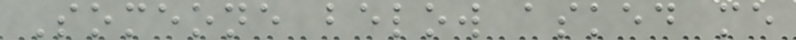Someone below asked me
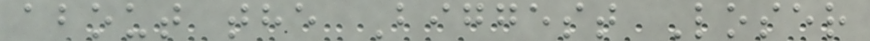about the Biggest Loser
